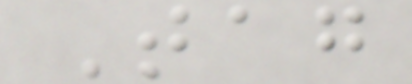Tag
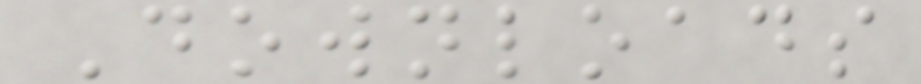Downloads
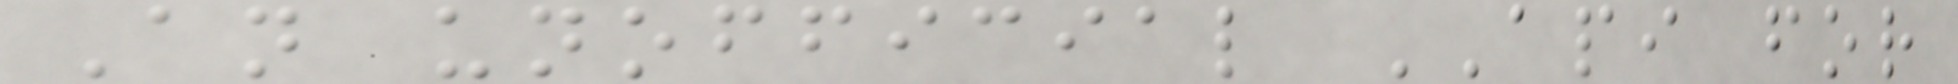An unofficial API for
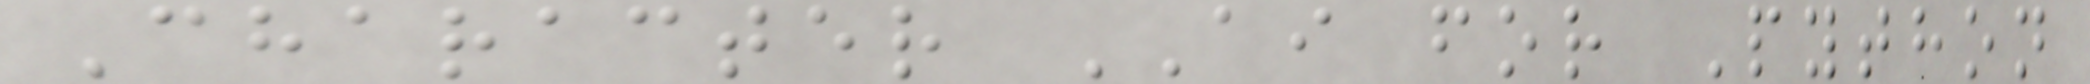Character AI for Python
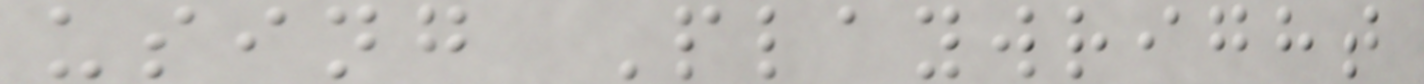using Playwright
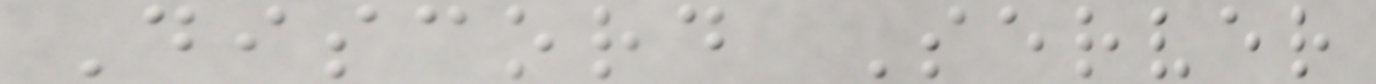Discord Server
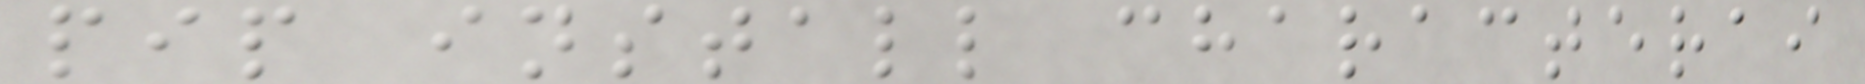pip install characterai
